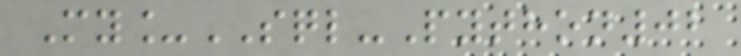My_SQL-Python02
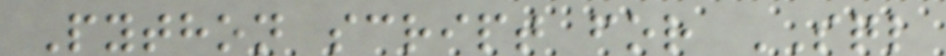Python script for SQL
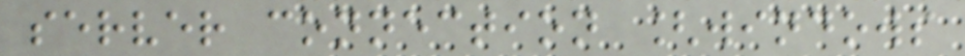server connection [windows
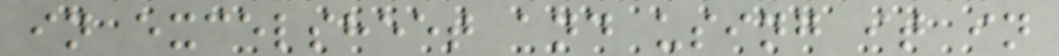in excelsheet and using it in
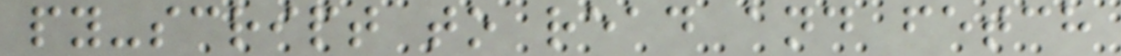py-script to read and fetch
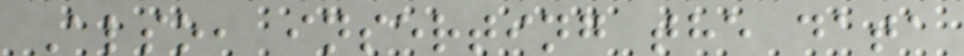Also, inserting the data
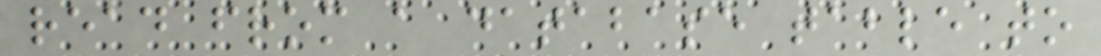read from a database table to
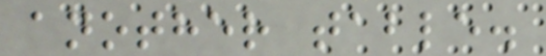another table.
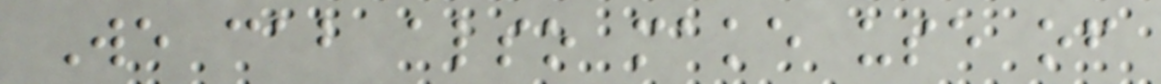We cab also make use of
